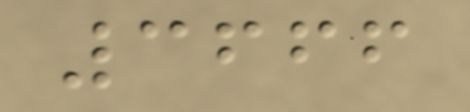3666
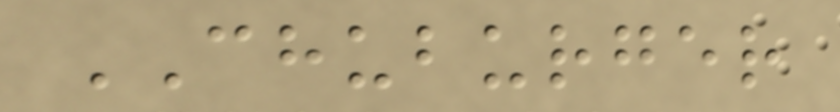CHUBURGER
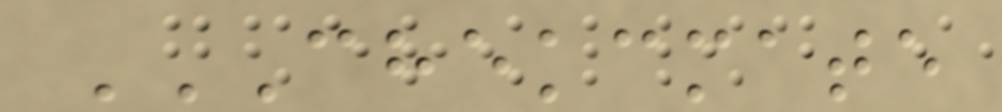CHEKCMATE
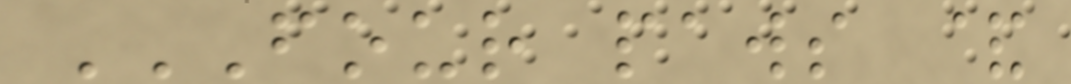FOUR PAWS &
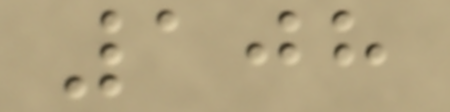108
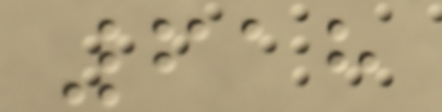618
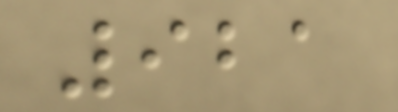921
